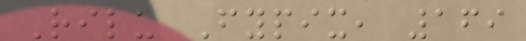Rilu Fypix, 169
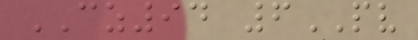CZ94 6PV
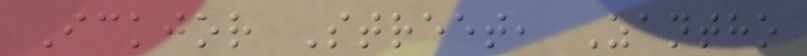Ickjor Street, Zantho
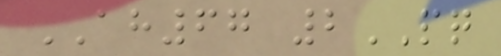AH67 2PQ
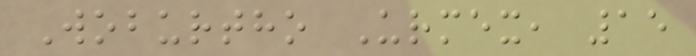Woburtho Urmex, 15
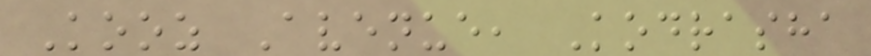Kooz Avenue, Kodrasha
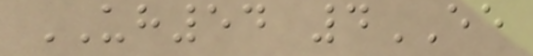UH54 4EE
